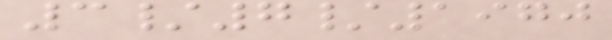3/7/1970
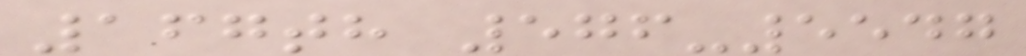167th 576-5547
